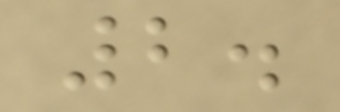2.
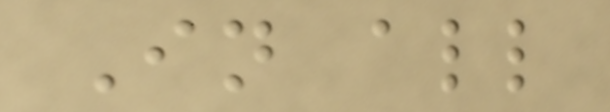In all
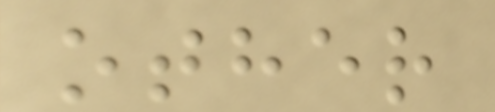other
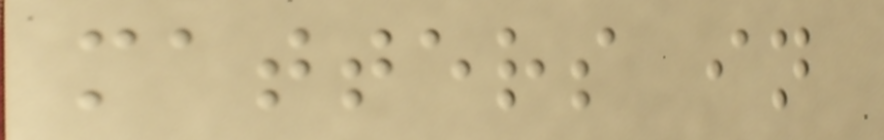matters in
